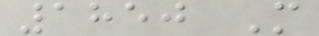1850 M
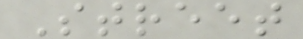Street
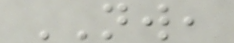NW,
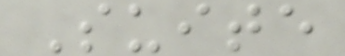Suite
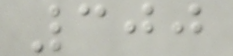300
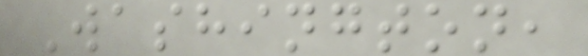Washington,
